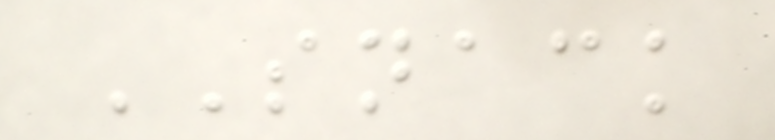SNACK
